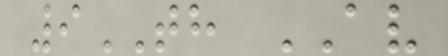9TH AV
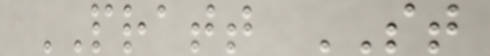PRATT ST
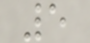5
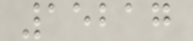15217
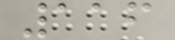116
